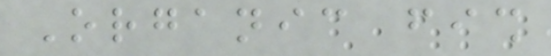Organic fish
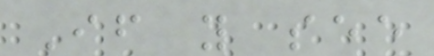If you see
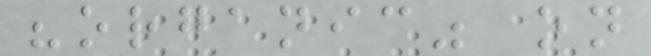"organic" on
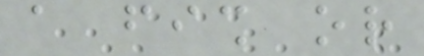a fish or
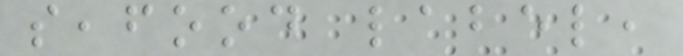seafood label,
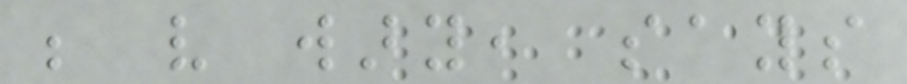be very wary, says
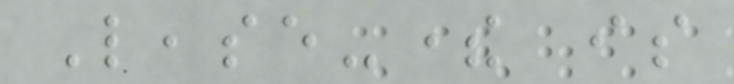Lease-there is
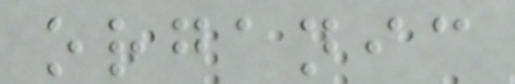organic
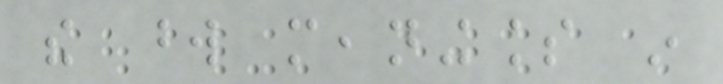the word meaningless in
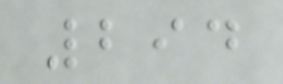294
